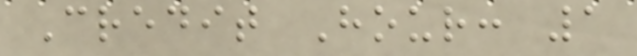Credit Hour: 1
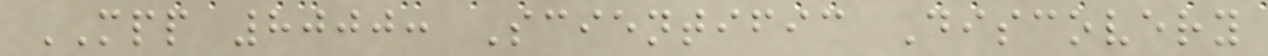MPP 8000: Scientific Discovery
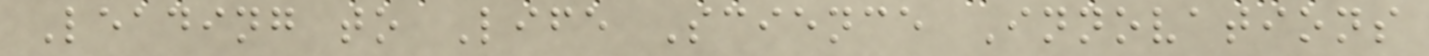Leading to Life Science Innovations
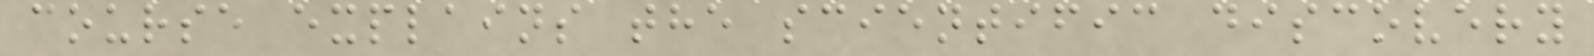course explains the scientific discovery
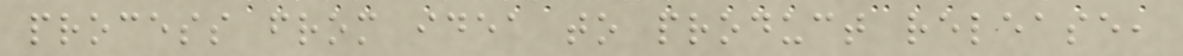process from idea to product release,
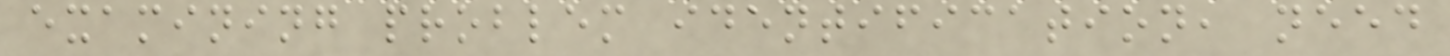examining problem identification, need
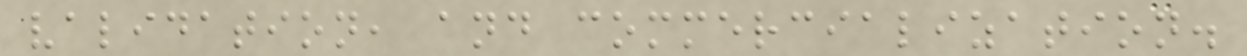validation, and commercialization.
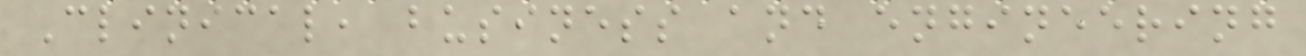Clinical, business and engineering
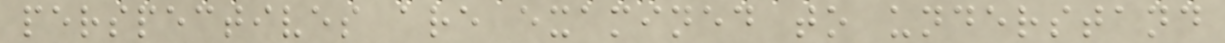perspectives are examined to understand
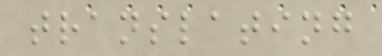translating
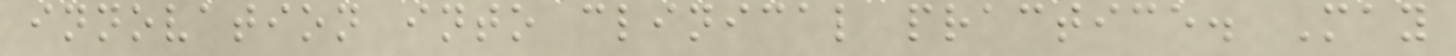innovation into clinical practice. May
